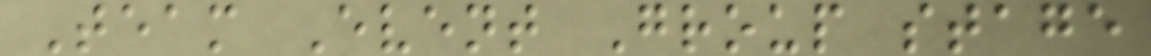Team Event Group stage
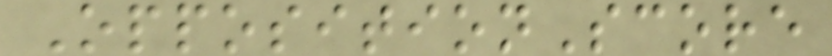OppositionScore
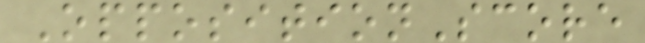OppositionScore
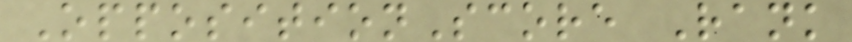OppositionScore Rank
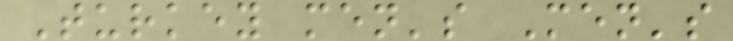Turkey men's Men's
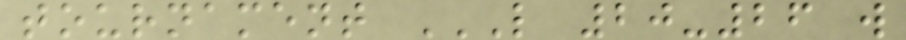tournament L 20-26 W
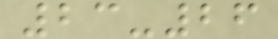23-26
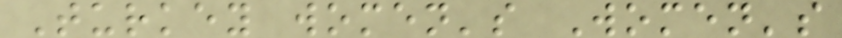Turkey women's Women's
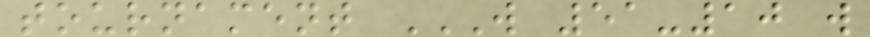tournament W 51-10 W
